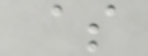$
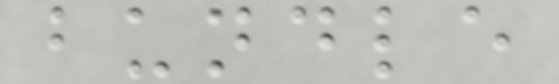bundle
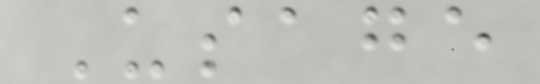Usage
